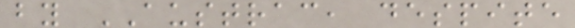by AUSTRAC, despite
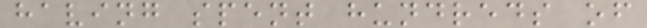having spent hundreds of
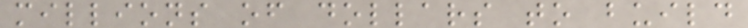millions of dollars to build
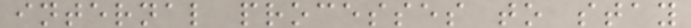internal processes to stay
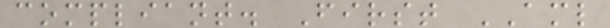compliant. First AML
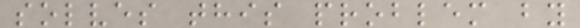solves this problem by
